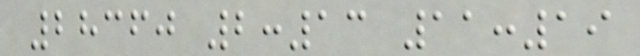28360 2:13 11:19
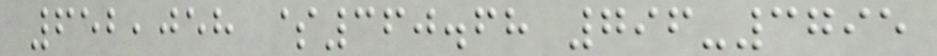652,058 $360.68 796-3795
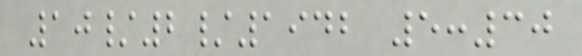10/2/1942 5:30
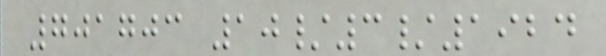701703 10/3/1924
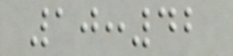10:42
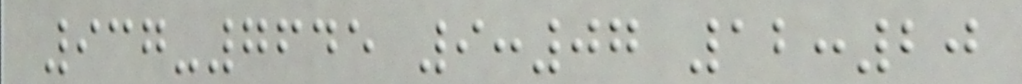937-7645 9:07 12:20
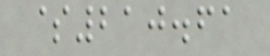$210.61
